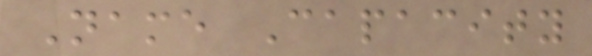Name Capacity
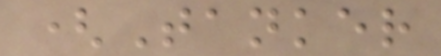(Tanker
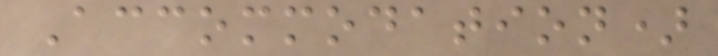Accommodation)
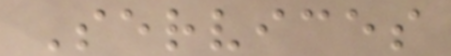Services
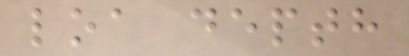loa depth
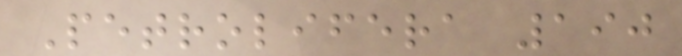Petrolifera 190
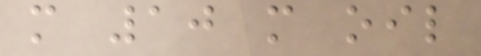m 10 m oil
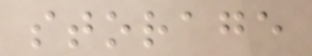storage
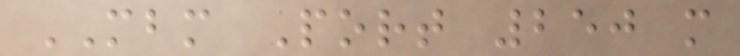MBM Port 250 m
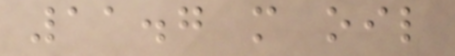11.7 m oil
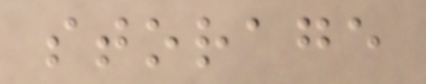storage
